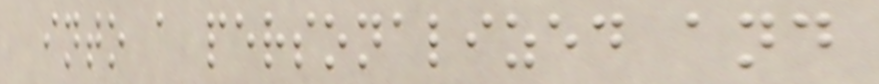into a personalized and
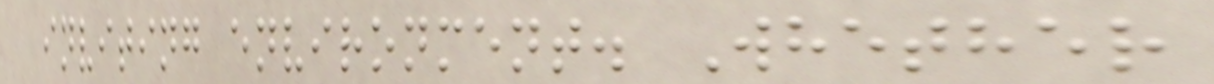inviting environment. Whether
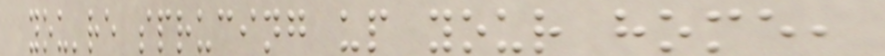you're sprucing up your home,
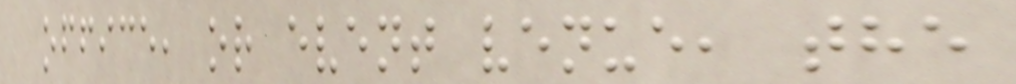office, or event venue, the
